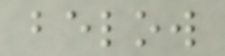below
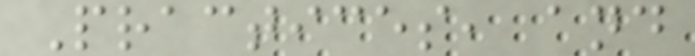Practices, and
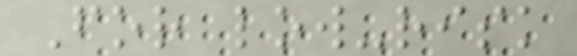For low-risk
